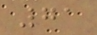71
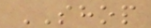SHOP
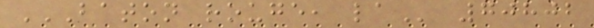BATON ROUGE, LA 70802
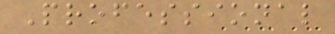Professional
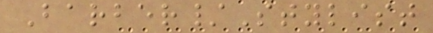Barber/Stylist
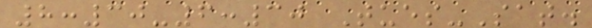8:30-6:30 Tues-Sat.
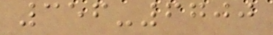356-6700
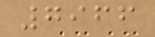7966
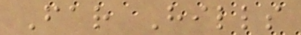Far Hills
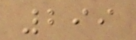299
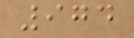974
